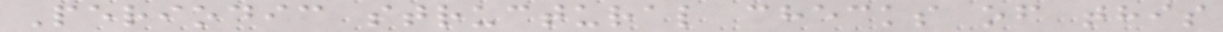Periodic structural checks of this
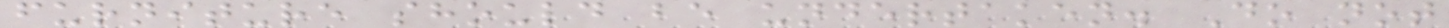furniture should be undertaken. Do not
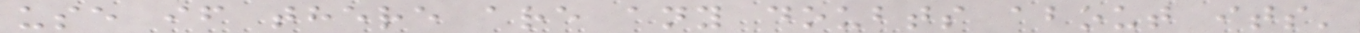use if there are any doubts about its'
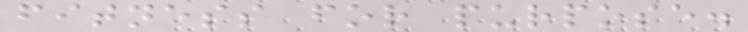fitness for purpose.
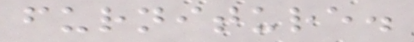furniture.
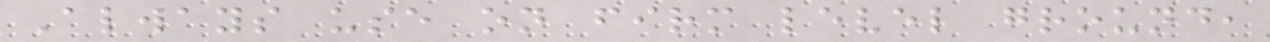Always use on firm level ground,
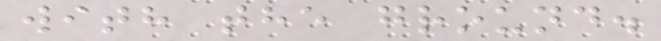with the ground.
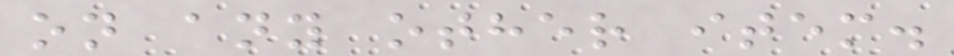on any other item.
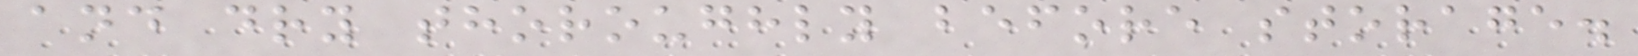and dry thoroughly before storage.
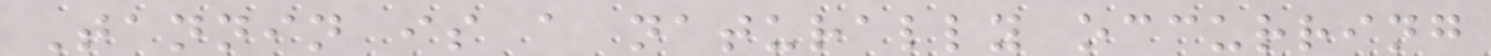Tannin is a naturally occurring
